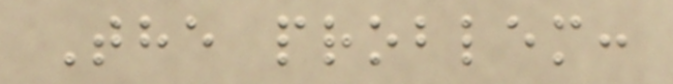The problem:
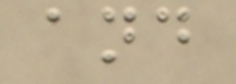and
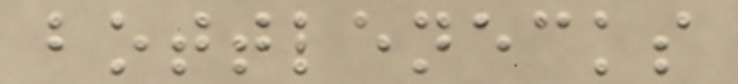bottlenecks
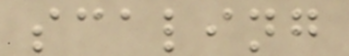scaling
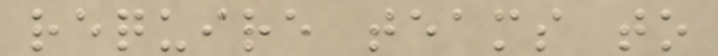require teams to
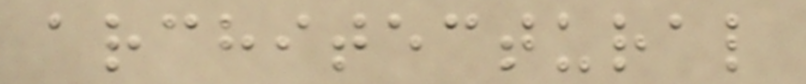architectural
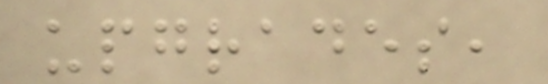upgrades,
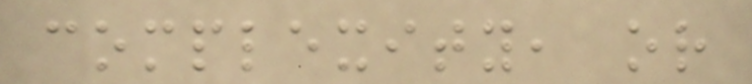complexity, or
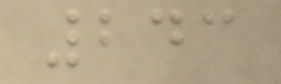243
